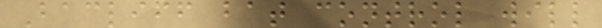Bacliff bat control will
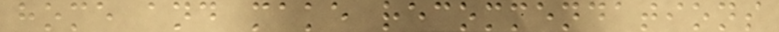home and make recommendations
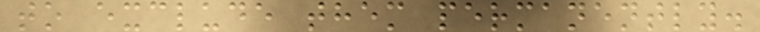to exclude them permanently.
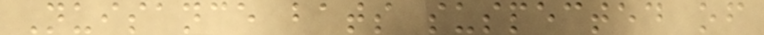Nuisance bats suspected of
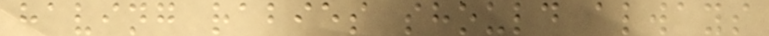having rabies should always
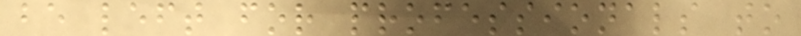be left for professionals to
